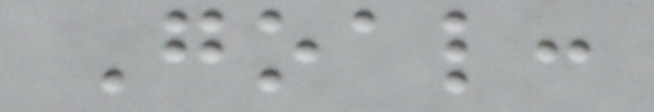Goal:
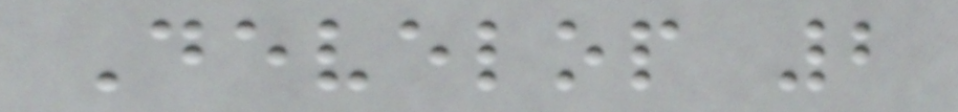Develop 2
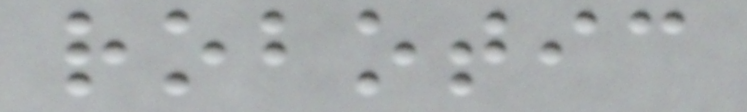robotic
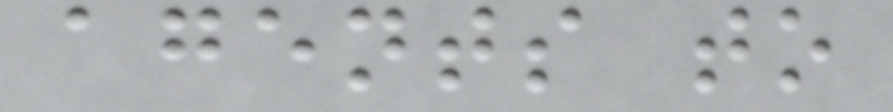agents to
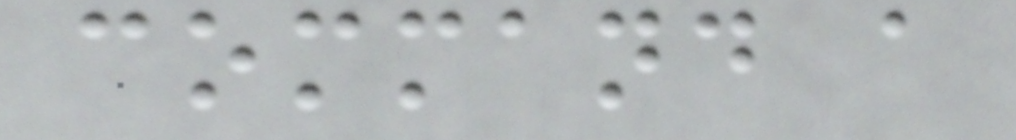command a
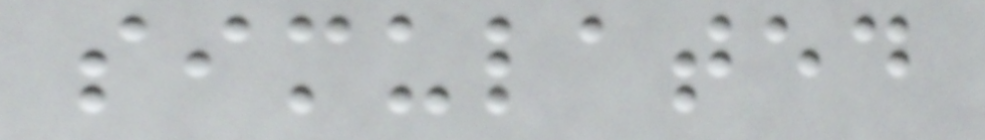simulated
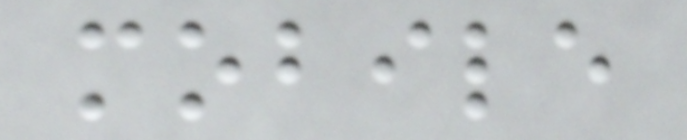mobile
